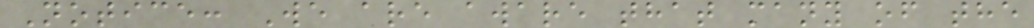Notice: We are aware that many of the
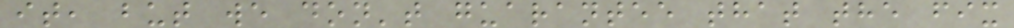it, but we don't guarantee that the fix
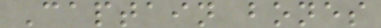Captain bones
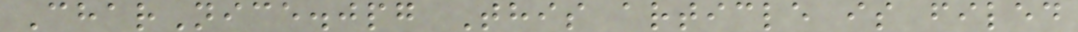CharNice.jpg This article is filed
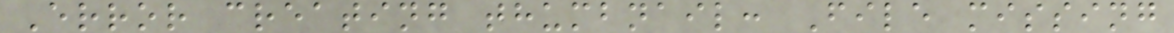Error creating thumbnail: File missing
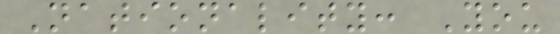Nationality: You
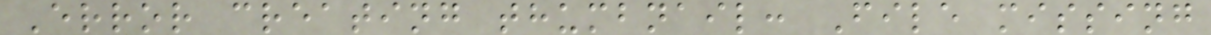Error creating thumbnail: File missing
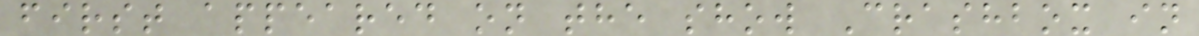first appeared on the show Crashbox in
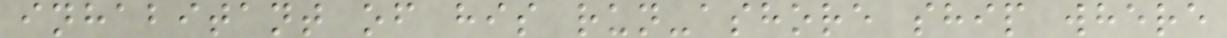inhabitant of his run-ashore ship where
